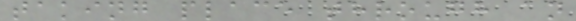taking place through an
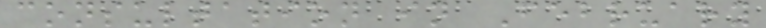consultation in February
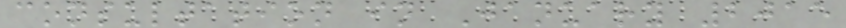consultation in January 2015
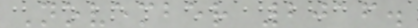November 2016.
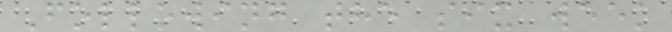Following the six week
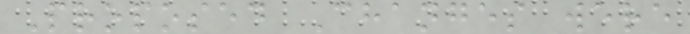Proposed Changes were
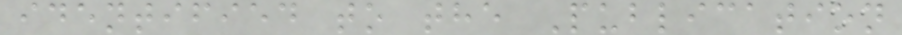identified to the Publication
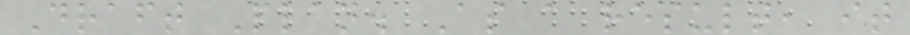Draft Plan. As a result, it
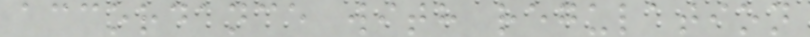accordance with regulation
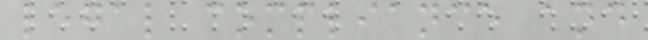legal compliance and
